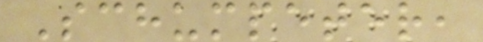Schumpeter,
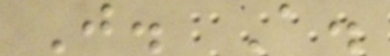J. A.
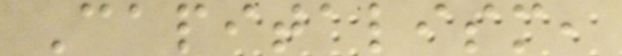Capitalism,
